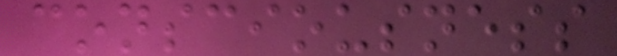consciousness
